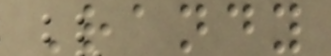Randy
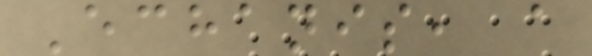Echanis, a
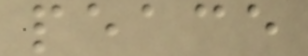peace
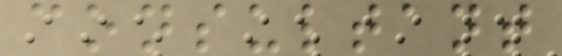consultant
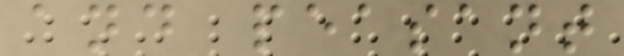and peasant
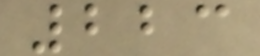223
